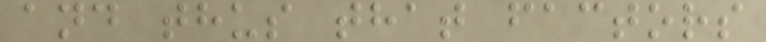and thus that factors
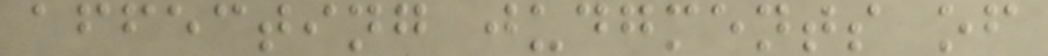affecting judgments of
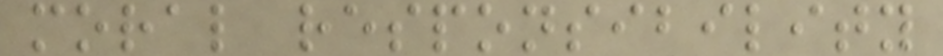moral responsibility
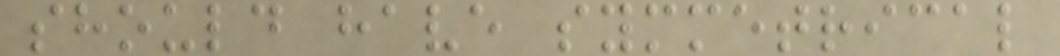should have symmetrical
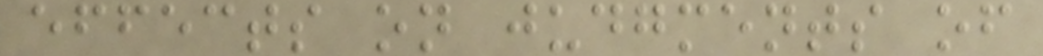effects on judgments of
